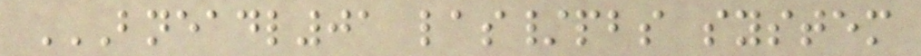BNEADL01 LAS/PBS SYSTEM
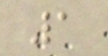1
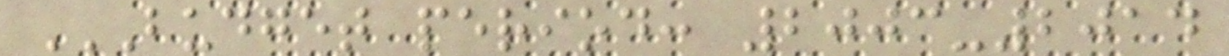BUDGET PERIOD: 2003-2014
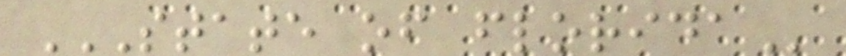STATE OF FLORIDA
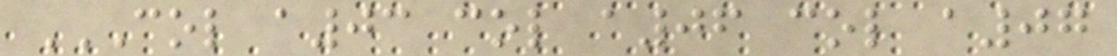COL A03 COL A06 COL A07
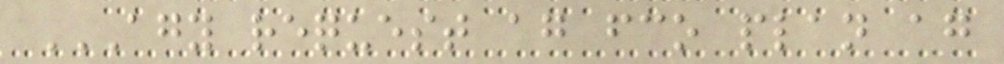AGY REQUEST AG FCO PLAN AG
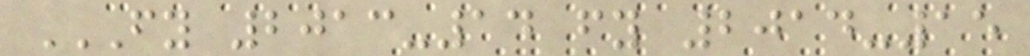FY 2013-14 FY 2014-15
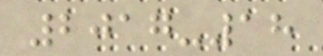2017-18
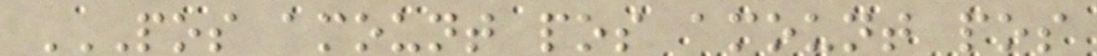POS AMOUNT POS AMOUNT POS
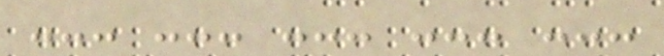--- --- --- --- ---
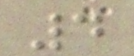4
